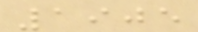1905
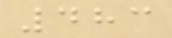483
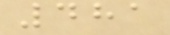481
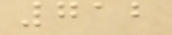712
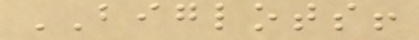BIGLOTS!
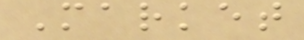Market
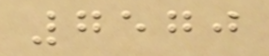7570
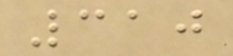310
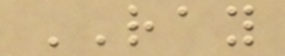RAY
